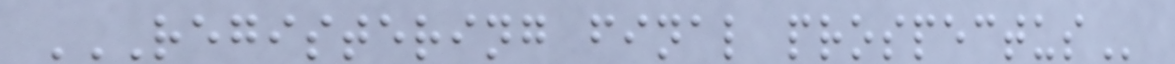REGISTERING FINAL PROSPECTUS
